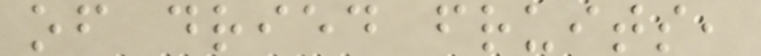of dried fruits,
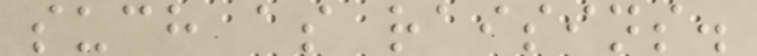such as raisins.
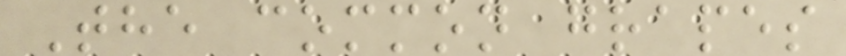The common grapes
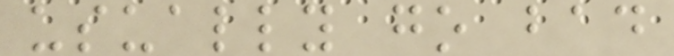usually go bad
